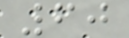60
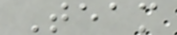Team
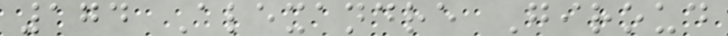174 Alexandre Giroud
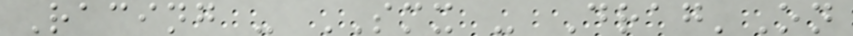Racing - SMX - Drag'On
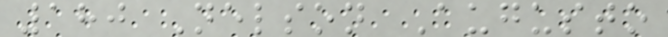180 Nelson Augusto
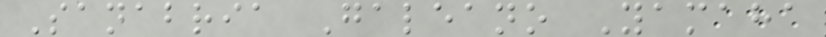Sanabria Galeano Yamaha
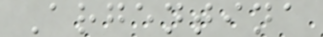Argentina
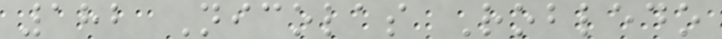182 Nicolas Robledo
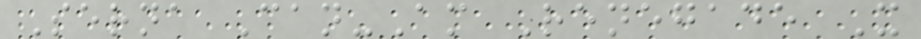Serna Can-Am Renegade X
